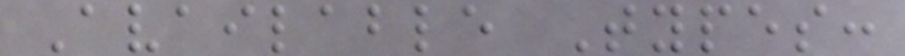Available Types:
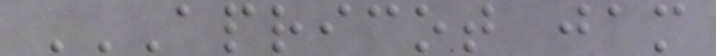APRICOT JAM
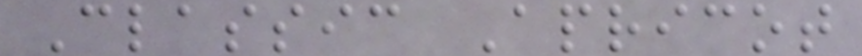Classic Apricot
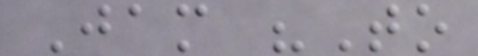Jam "To
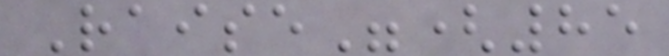Raise"(85
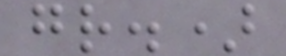gr.)
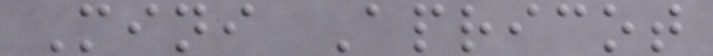Mini Apricot
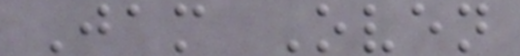Jam Oven
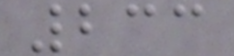233
